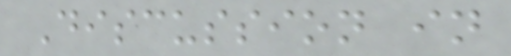Discussion in
